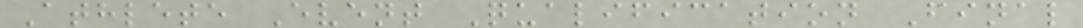Athlete Event Qualification Final
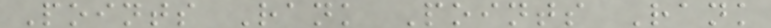Points Rank Points Rank
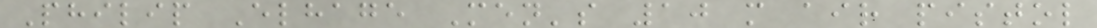Philip Elhage Men's 10 m air pistol
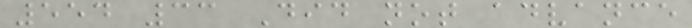554 33 Did not advance
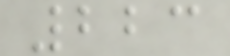223
